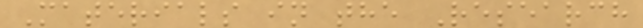Materials in the Research
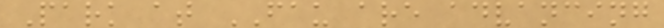Park at FAU are advancing
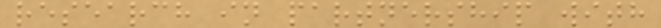research in partnership with
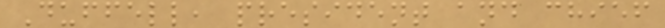Duffell, president and chief
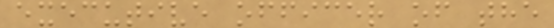executive officer of the
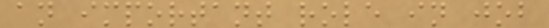an important role in job
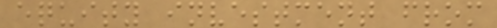equity investment from
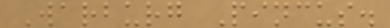Warburg Pincus.
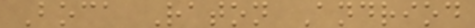Boca Raton Andriod
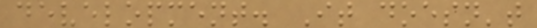development. It doesn't
